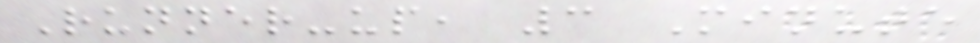Runner-up, 3 Minute
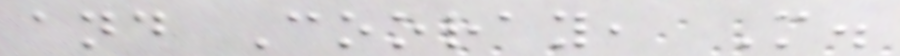and Cooray, M.
